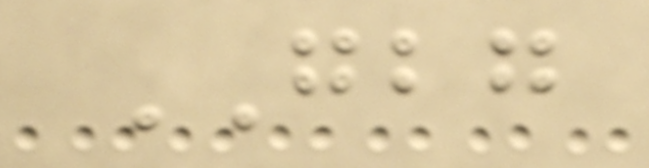GBG
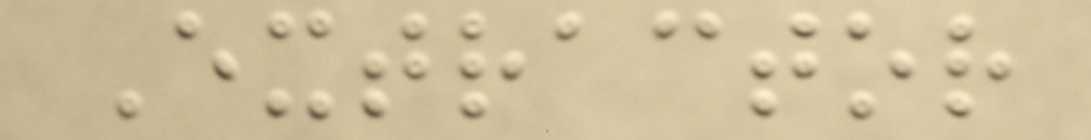Extractor
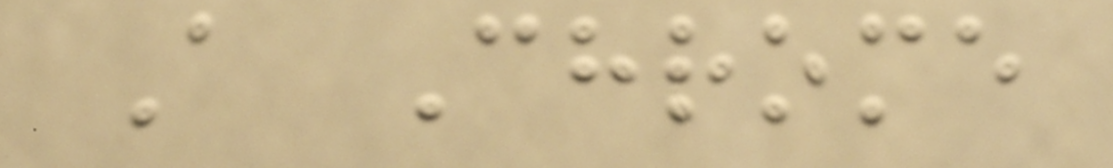A Chrome
